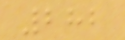282
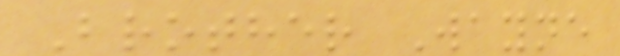Brother Wayne
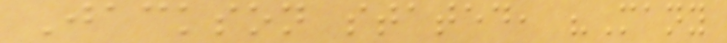Jackson stated, "Many
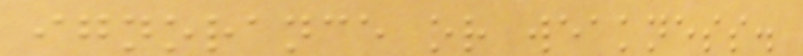ignorance or weakness.
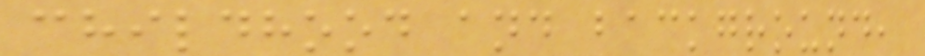childhood and background,
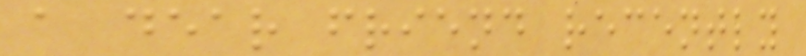a dear friend recently
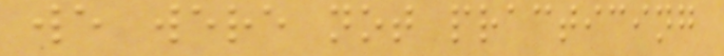we were not practicing
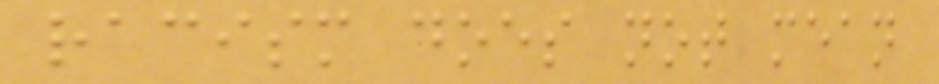racism does not mean
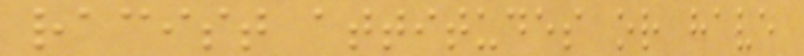racist attitudes or have
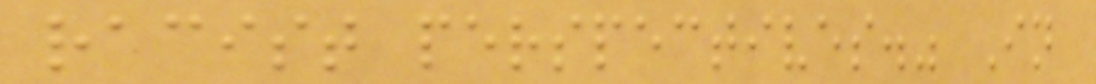racist perspectives." In
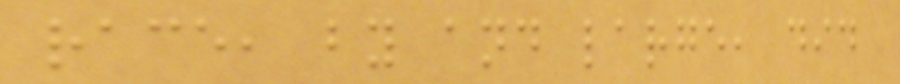race, by and large, did
